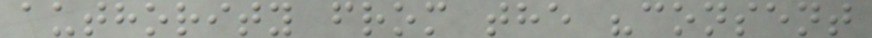authority from the "consent
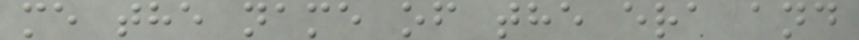me the name of the era and
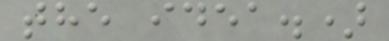the idea.)
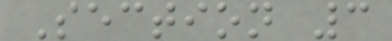Section 3
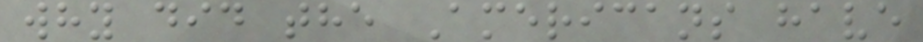why did the Americans have
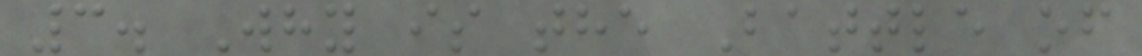3. Why is the Battle of
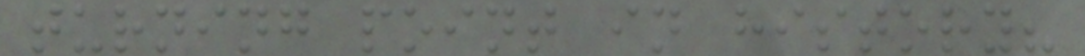turning point in history?
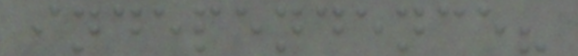independence?
